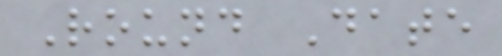Round Date
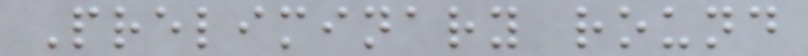Preliminary round
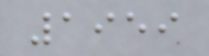1959
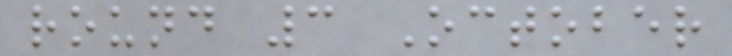round 3 October
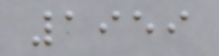1959
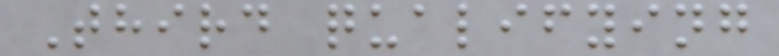Third qualifying
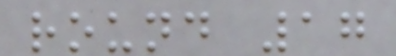round 17
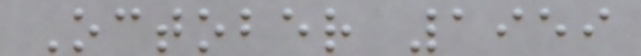October 1959
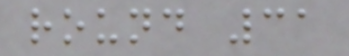round 31
